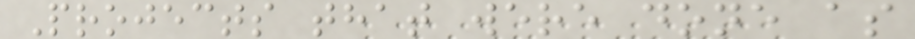Projects that were done as
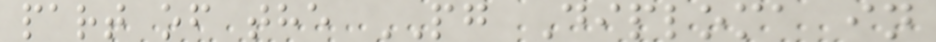part of the PG Diploma in
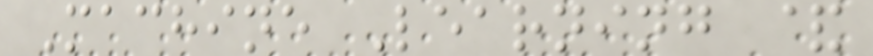Machine Learning &
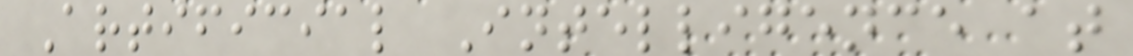Artificial Intelligence at
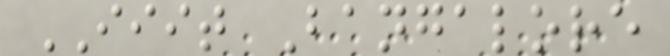IIIT Bangalore
